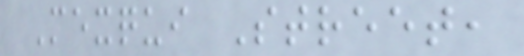Mexqui Street,
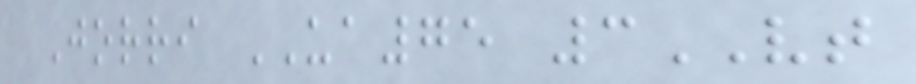Jorri UA75 3VT
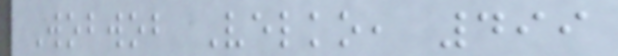Wobwob Velko, 499
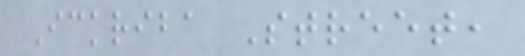Ickriba Street,
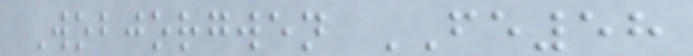Wobjorgwen FE58
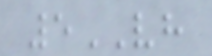5VH
